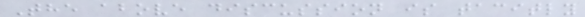The above discussion is tacitly
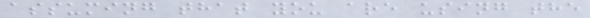assuming that you are using the
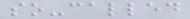so-called
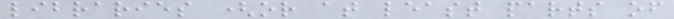libraries (or at least parts of
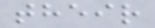their
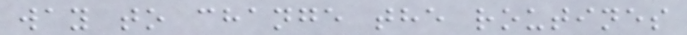way to change the routines
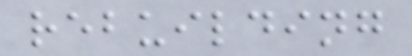rebuilding
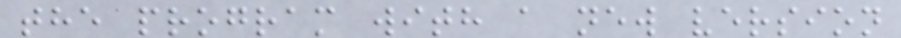the program with a new version
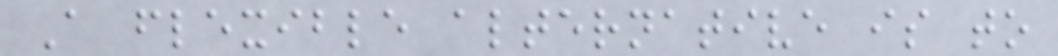A flexible alternative is to
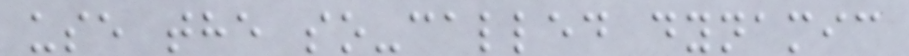use the so-called dynamic
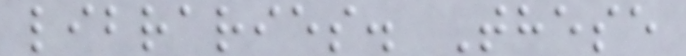libraries. These
